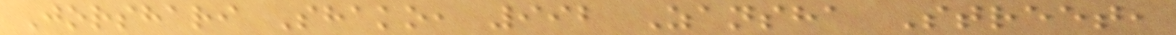Jorshari Shako, 992 Zansha Street,
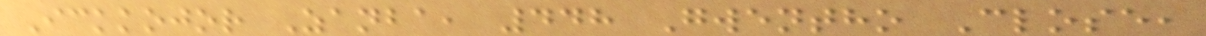Ickkojor Zanba, 448 Gwentho Close,
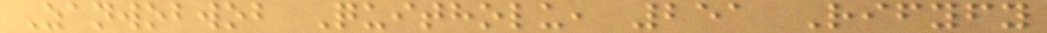Zanwobwob Quitholu, 251 Rifyfy
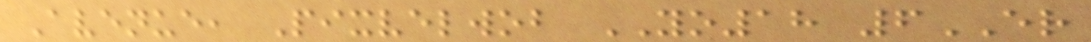Avenue, Pixvelwob YO18 6ER
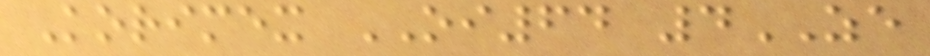Korimex OI64 4ZE
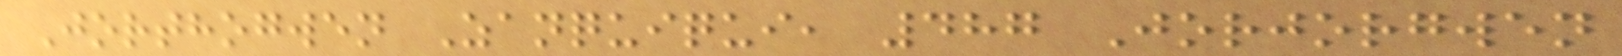Jorthogwen Zanquiqui, 487 Jorjorgwen
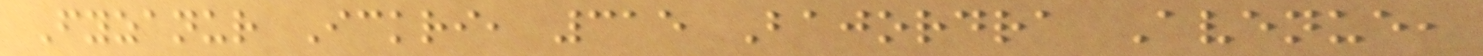Fyzanur Ickri, 315 Bajordra Avenue,
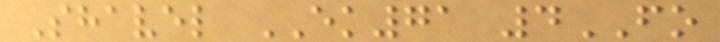Shavel EK71 4FO
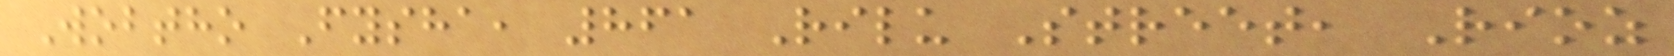Wobtho Fysha, 861 Rilu Street, Rioz
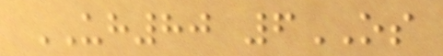UH80 6OS
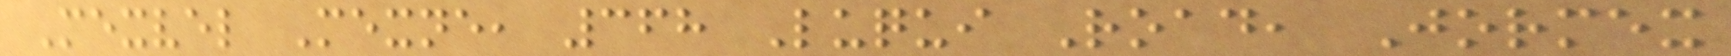Mexvel Mexne, 368 Luqui Road, Jormex
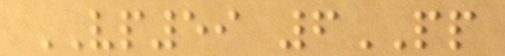VP59 6PP
